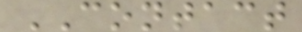CONTACT
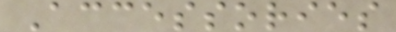Accessories
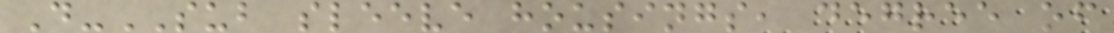D-SUB sleeve housings, degree of
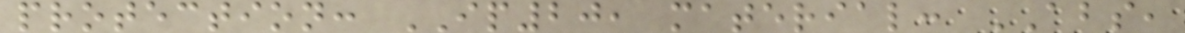protection: IP20, material: ABS,
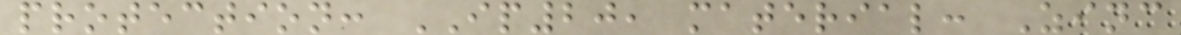protection: IP20, material: Zinc
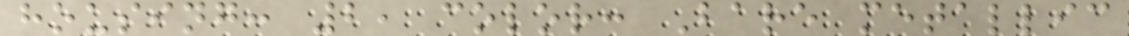housing: 2, color: Bare metallic
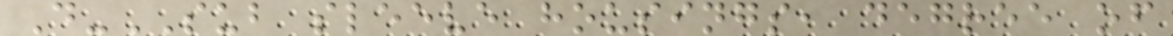D-SUB sleeve housings, degree of
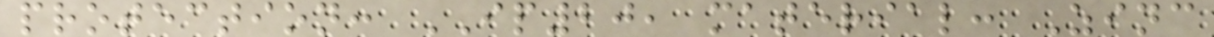protection: IP20, material: Zinc
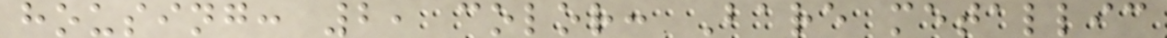housing: 2, color: Bare metallic
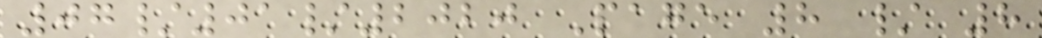07/01/2020 Page 8 / 8
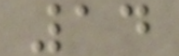14
